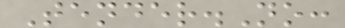Tender.No:
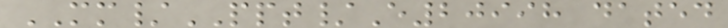MM/PPT/E20998 dated
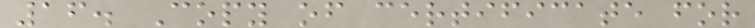16. Copy of certificate for
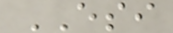ESI
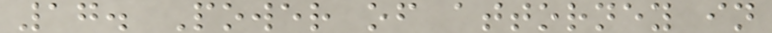17. Power of attorney in
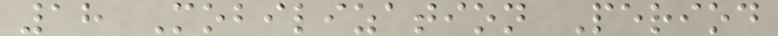18 Mobilization Period
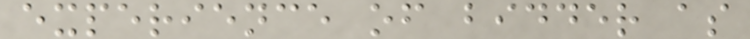experience of bidder as
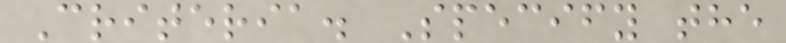Criteria. Specify the
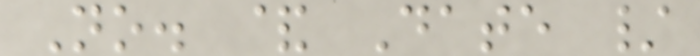No. & Date /
